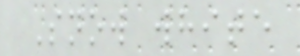Snow white
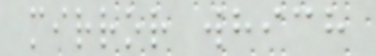mirror which
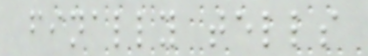finally tells
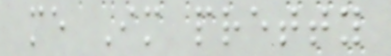me Im pretty
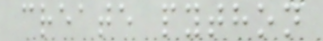create python
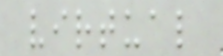virtual
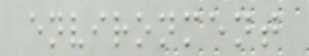environment
